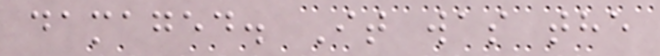damaged. It was the
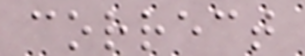correct
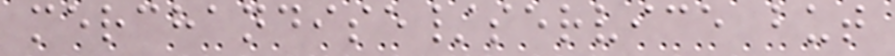merchandise/service but
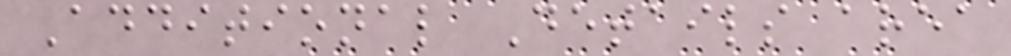Additional Details area
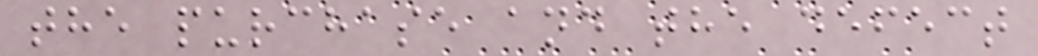the purchase and the defect
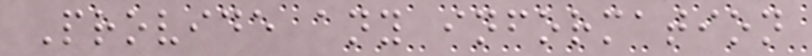Provide any information
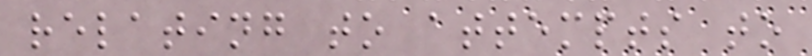relating to attempts to
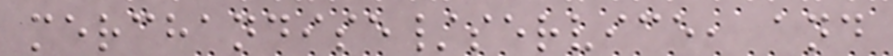merchandise/service, and
